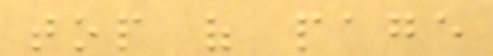top of page
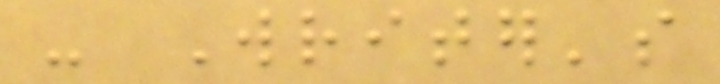- Writer's
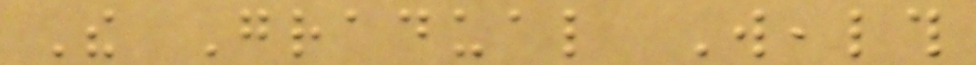The Gradual Wealth
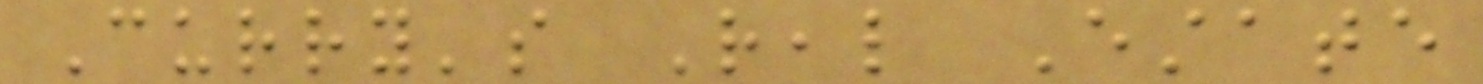Curry's Real Estate
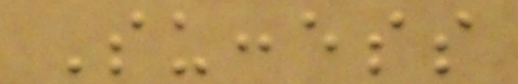Success
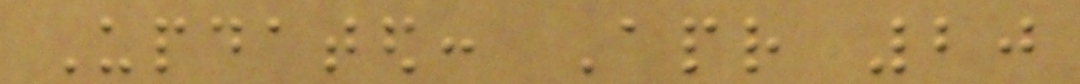Updated: Apr 20
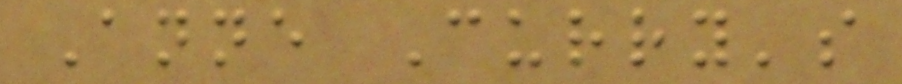Anne Curry's
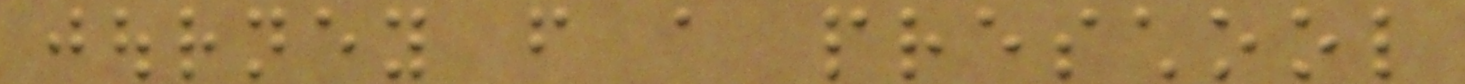journey from a preschool
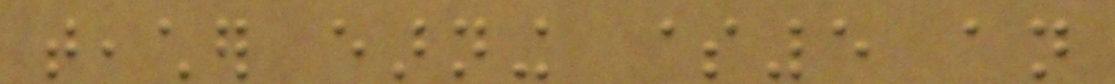teacher earning $5 an
